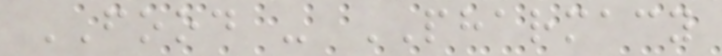FOOD - PHARMACY
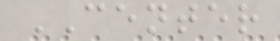CENTER
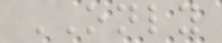ONLY
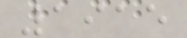1915
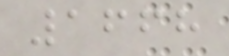1668
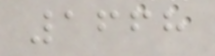1668
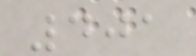401
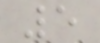5
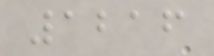1216
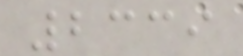2339
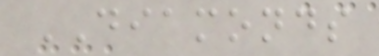DIAMONDS
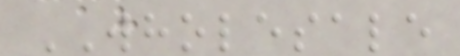WHOLESALE
